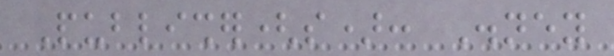Publisher(s): Disney
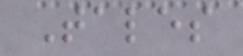Tales
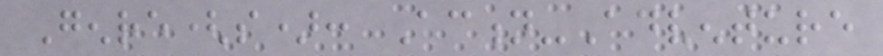Genre(s): Action-Adventure
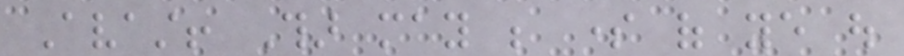Avast! Thar may be some of ye out
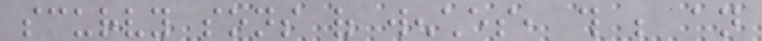scurvy sons of wenches, this be an
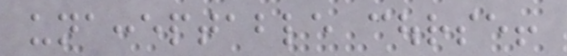unacceptable course!
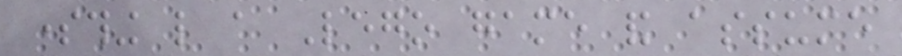something like a Lego game and assume
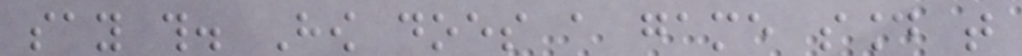say this. How does a game sound that
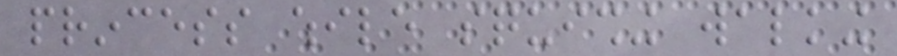princess while squishing walking
